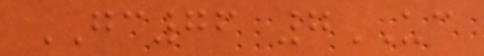GC76 7UC
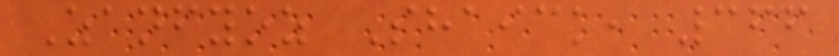Zanfyoz Shaick, 366
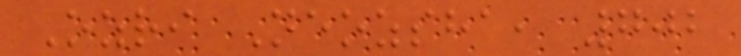Ozri Neozsha, 702
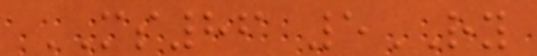MS86 5RY
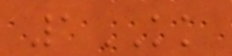1KK
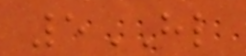5HL
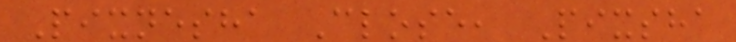Pixnesha Close, Pixsha
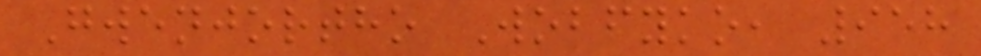Gwenjortho Wobfyko, 958
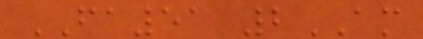FA51 2AM
